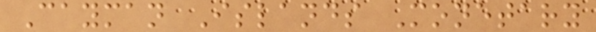Cayman Islands Monetary
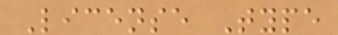License Type
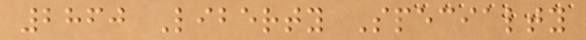2860 Liberty Specialty
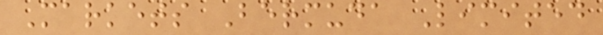Markets Bermuda Limited
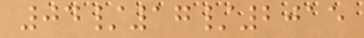04/17/2015
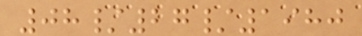08/27/1980
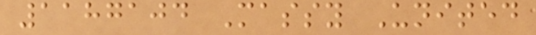1187104 Massy United
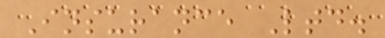Insurance Ltd.
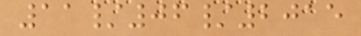11/06/2015
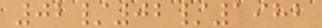02/02/1982
